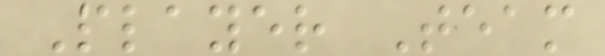Player Team
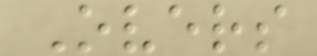Overs
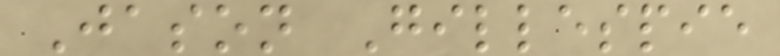Jason Gillespie
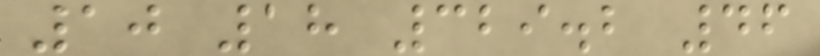10 18 329.2 46
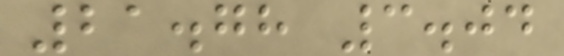21.78 3.04
